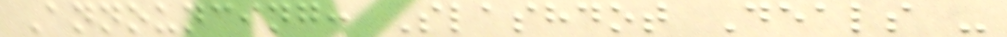Announcing: Slashdot Deals -
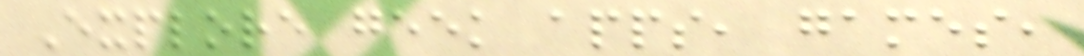Explore geek apps, games,
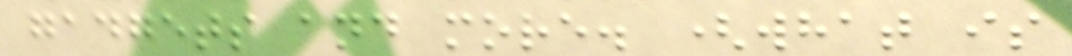gadgets and more. (what is
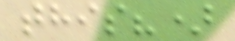this?)
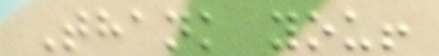Thank you!
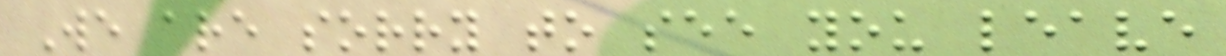We are sorry to see you leave
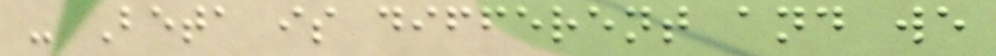- Beta is different and we
